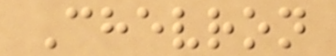Chevron
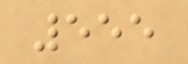555
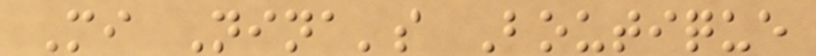Mi Nina's Boutique
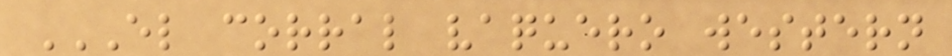EL CORRAL VAQUERO WESTERN
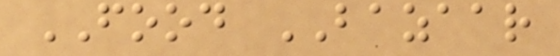FOOD BAZAAR
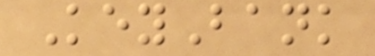KeyBank
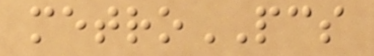metroPCS
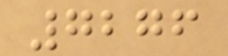7276
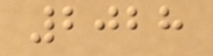2028
